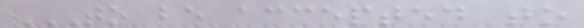TO BE ACCEPTED TO
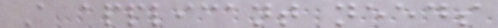A applicant needs
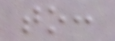to:
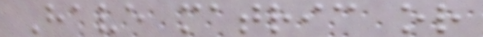Have matric or
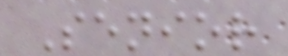Senior
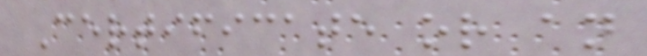Certificate or an
